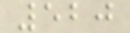520
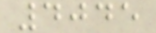4045
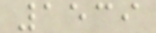1539
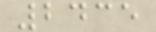2435
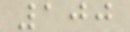100
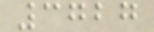3727
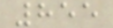855
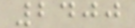2400
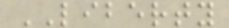LIBERTY
